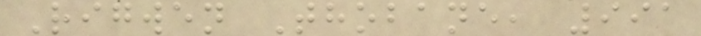Rigwen Thobane, 991
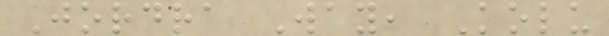Jordra Way, Kolu
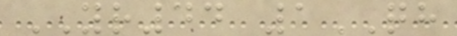YR44 1QH
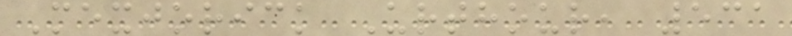Mexjorick Urthour, 531
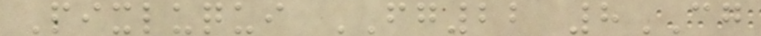Pixluqui FG22 8CG
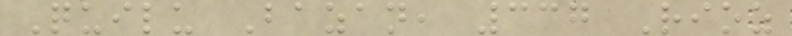Quilu Bazan, 337 Rioz
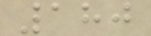180
